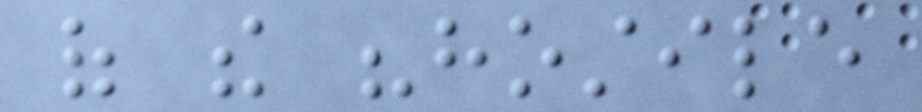of the "hostile
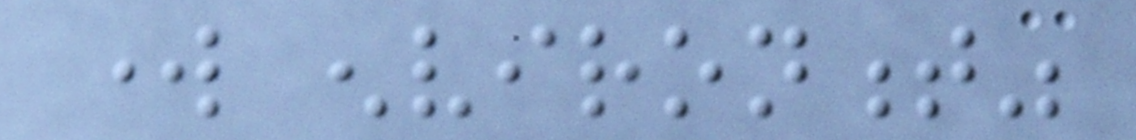work environment"
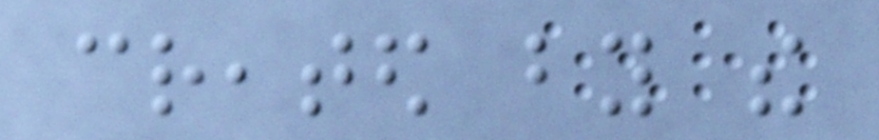created by the
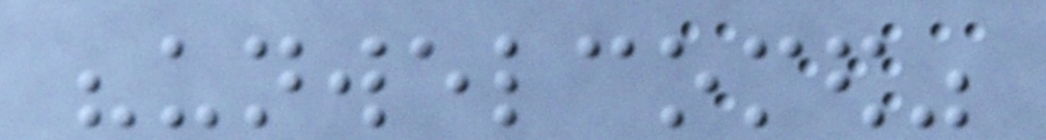"unwelcomed"
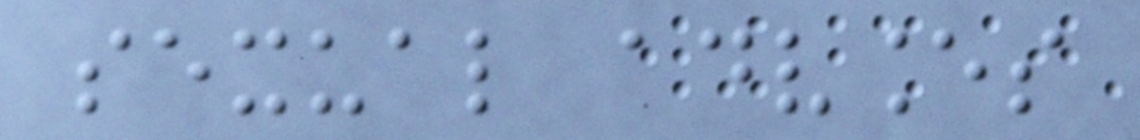sexual advances
